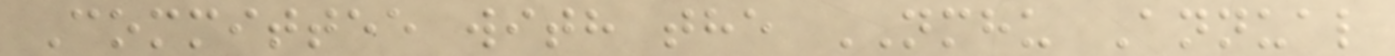Committee with the NMHU Annual
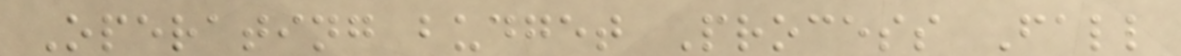Operating budget Process Fall
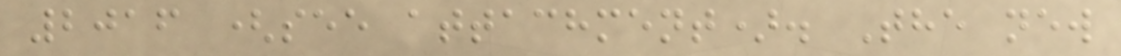2016 (see attachment). The new
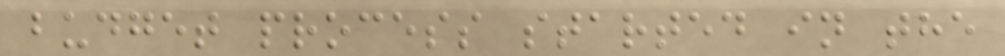budget process started in the
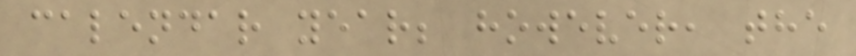calendar year; however, the
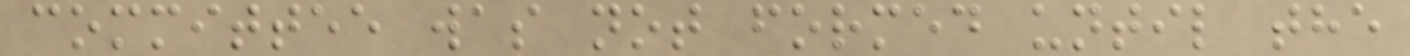committee was not formed until the
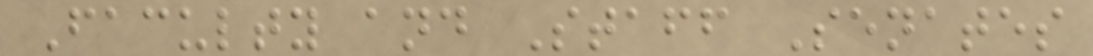Faculty and Staff Senates
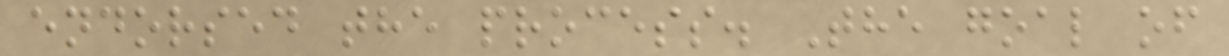endorsed the process. The goal of
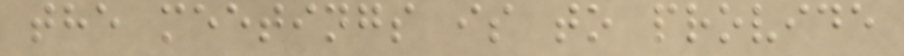the meetings is to provide
